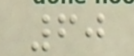60
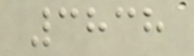3838
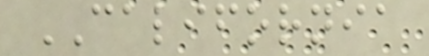CALIFORNIA
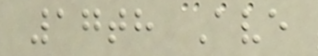17th Ave
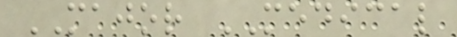MAJOR MEDICAL
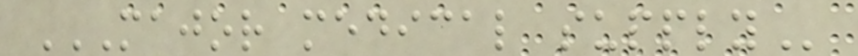MAJOR MEDICAL SUPPLY
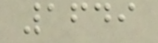1649
